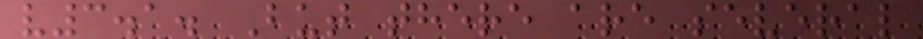v3.1. But there are several
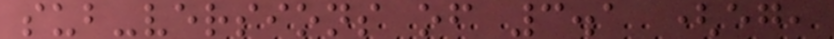sub-versions of 3.1 (eg,
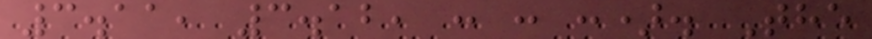3.11, 3.12, : : :). The
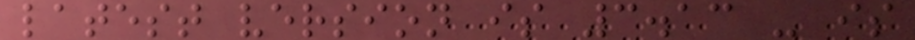latest version is 3.13 - is
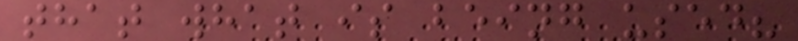that what is being used?
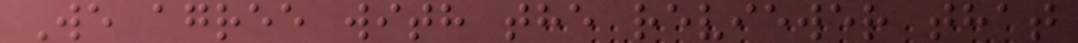We agree with the reviewer that
